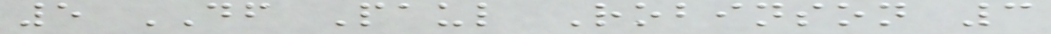5 DF Paul Robinson 3
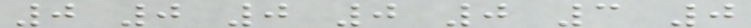0 0 0 0 0 3 0
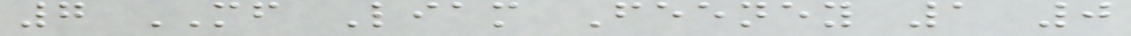7 MF Liam Feeney 1 0
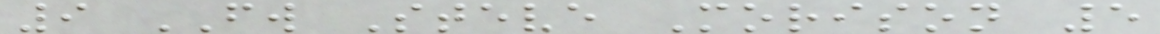9 FW Steve Morison 5
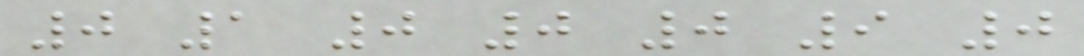0 1 0 0 0 9 0
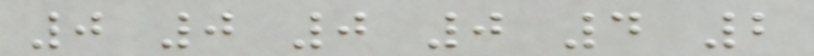0 0 0 0 4 2
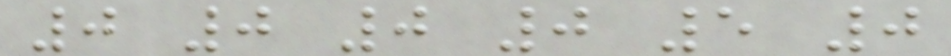0 0 0 0 5 0
